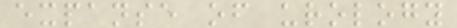expanse of urology
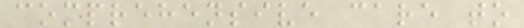comprehensive care to
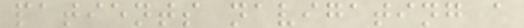patients navigating a
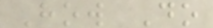How Do
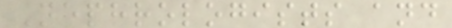Nephrologists and
